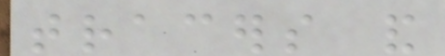tracers and
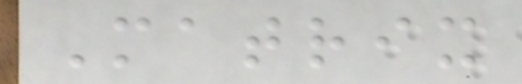Matrix
